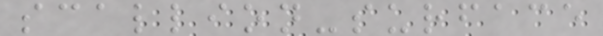scallion-surface
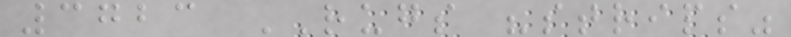3723 RUGS "strips"
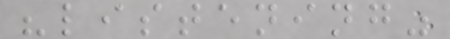"listening"
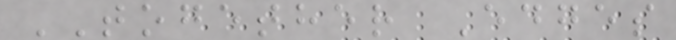TOGETHER Edges
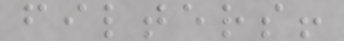filters!
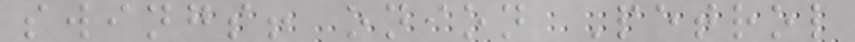swings! onion Petrol
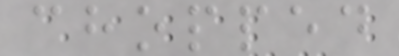chopped
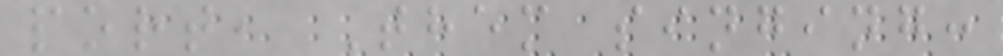port, Them singing:
